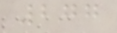277
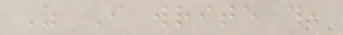As I write this,
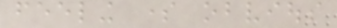feeling some obvious
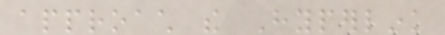approach the Hyperlink
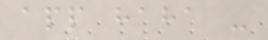app haha -
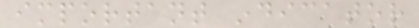important indicator
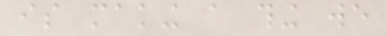is making a thing we
